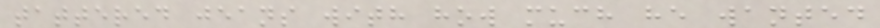tattered jeans with how much he wanted
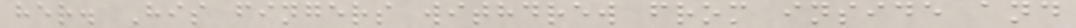her. His fingers withdrew from inside and
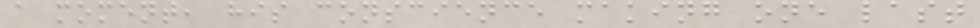a moment, his conscience making one last
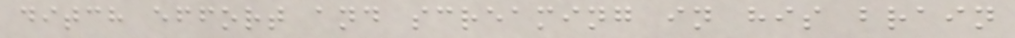ditch effort and screaming in his brain
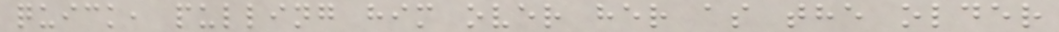quick, pulling him over her as the older
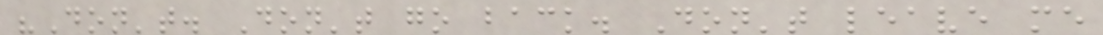"Don't. Don't go back. Don't leave me
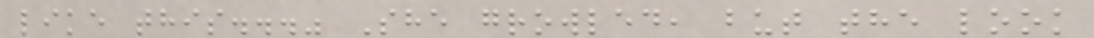like this..." She growled, but the look
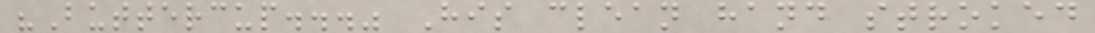"Buttercup..." His clean hand stroked
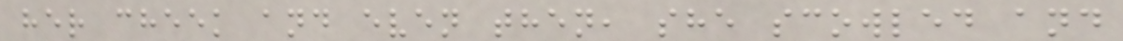her cheek and even then, she scowled and
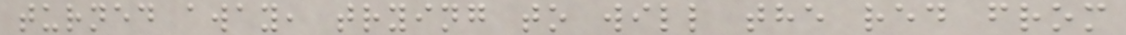turned away, trying to will the red from
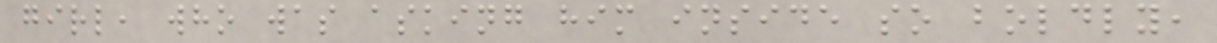girl, who was asking him inside so boldly,
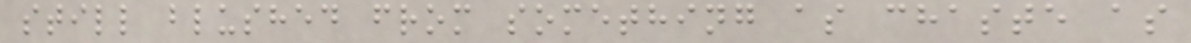still blushed from something as chaste as
